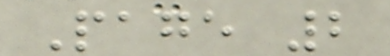Page 2
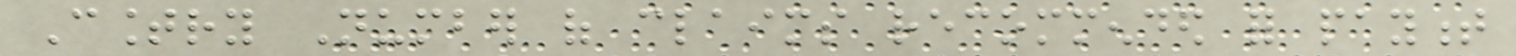Country Number of claims recommended for payment
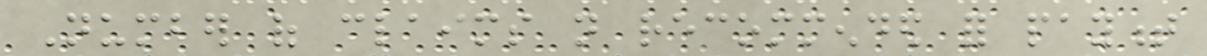Number of claims not recommended for payment
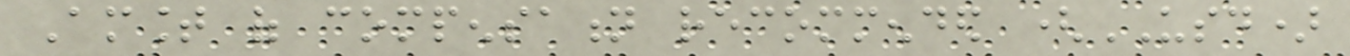Amount of compensation recommended (USD)
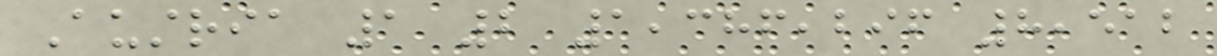Austria 1 2 1,386,296 8,512
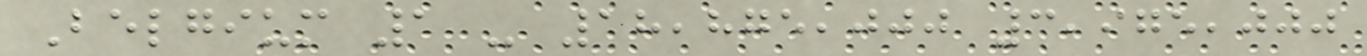Belgium 1 - 18,875,000 3,975,000
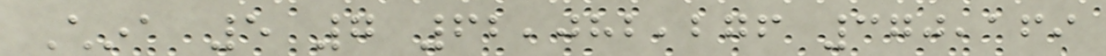China 5 7 62,082,276 370,169
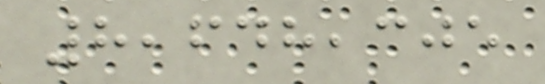8,648,305
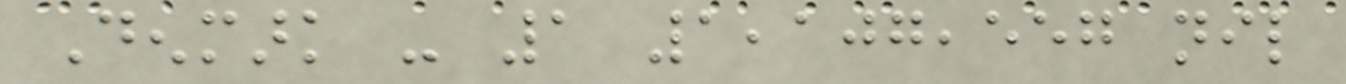Denmark - 1 1,107,557 nil
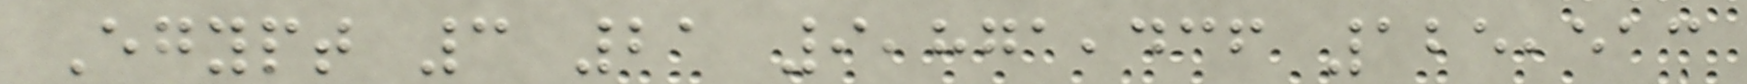Egypt 3 21 9,871,436 125,513
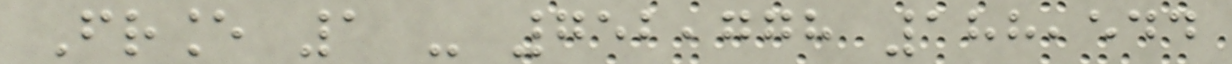France 1 - 752,778 188,544
